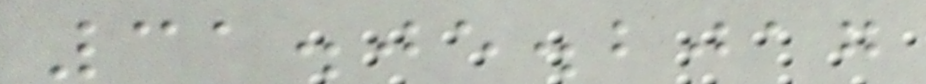31.05.2017
